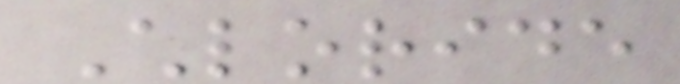Chloride
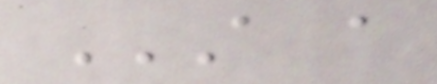A A
